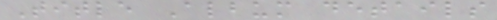Title Album details
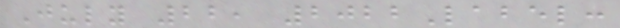July 22, 2022Label:
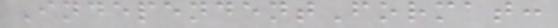IndependentFormat:
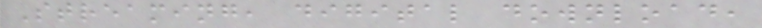Streaming, digital download,
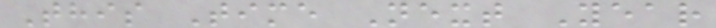This Time Next Year
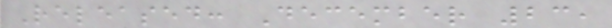Released: December 23,
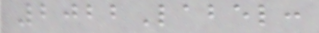2022Label:
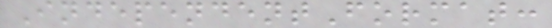IndependentFormat:
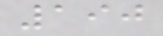190
